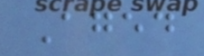Aged
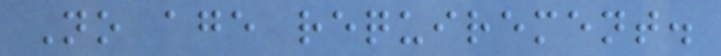No age requirement.
